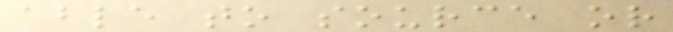able to source or
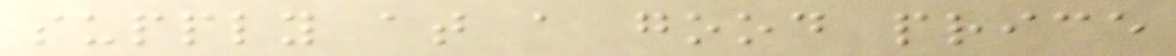supply at a good price
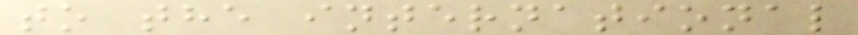to the international
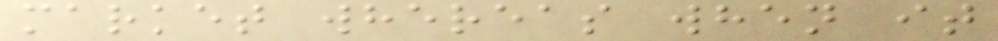market whereas when it
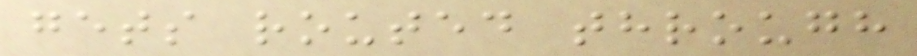gets routed through
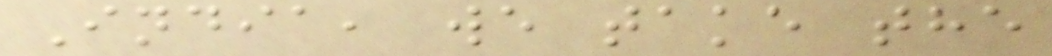India, we take the
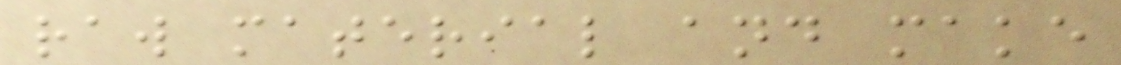raw material and make
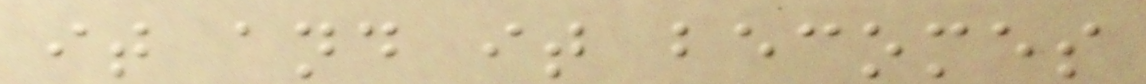it and it becomes
